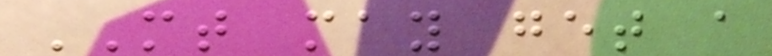MT may get a
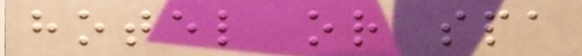hotel or spa
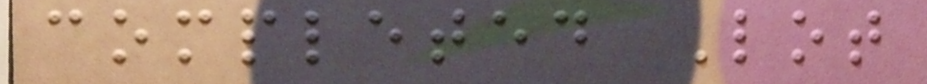completed Lot
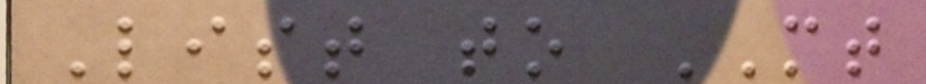List to MT
